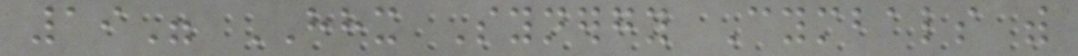19" HHX Synergy Cymbals with
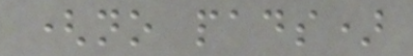(no pads)
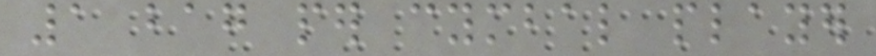1 bag per cymbal player
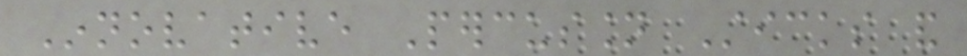Innovative Percussion Sticks and
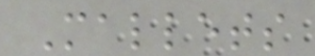Mallets
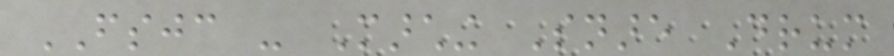FSJC - Marching Snare Drum
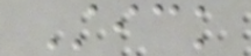Stick
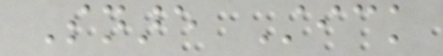Snare Stick
